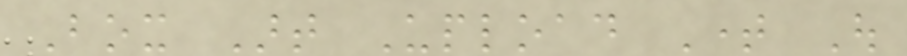Box Art Upload Time Out
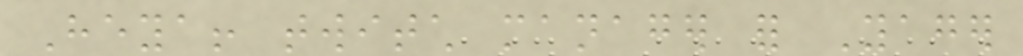Heya! twitch manager for Yager
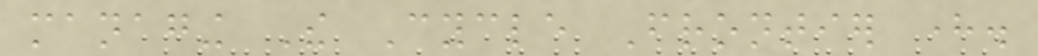managing The Cycle Frontier here.
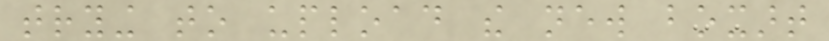trying to upload the new boxart
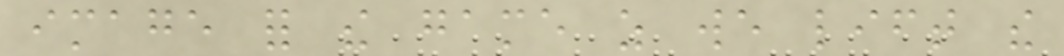image for the game as we lift the
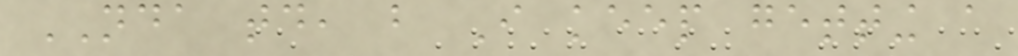NDA today, but I keep getting a
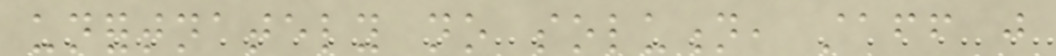unfortnately no solution, staff just
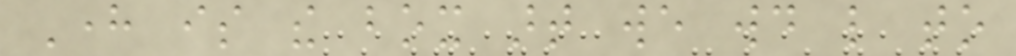Here is the box art we would like to
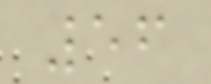56
